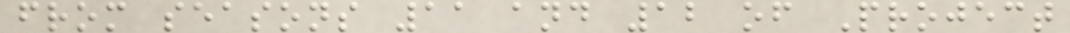from seasons 11 and 12 of Project
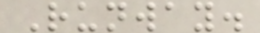Runway.
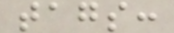tags:
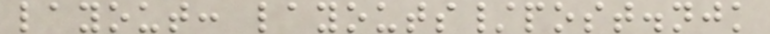layout: layouts/post.njk
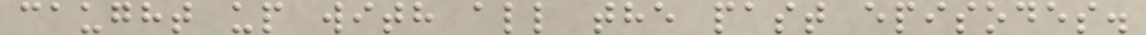caught up with all the past episodes.
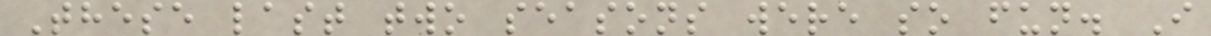These last two seasons were so fun. I
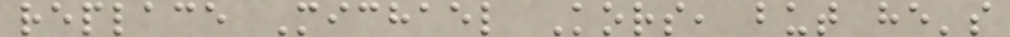replace Michael Kors, but he's
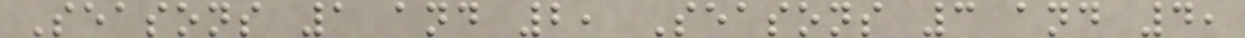Seasons 1 and 2, Seasons 3 and 4,
